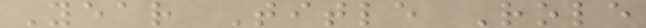Year Title Role
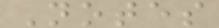Notes
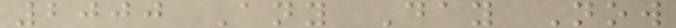2000 Any Day Now
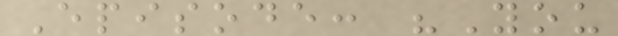Episode: "You
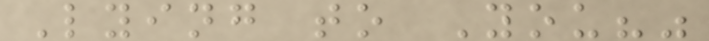Lying to You?"
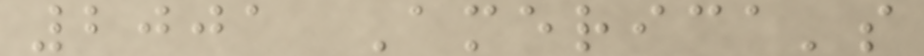2001 America's
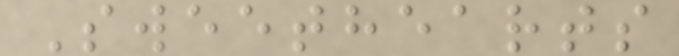Sweethearts
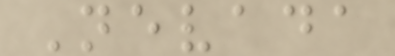Nevada
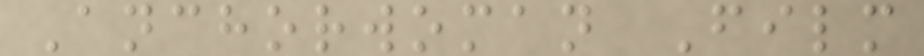Anchorwoman Film
